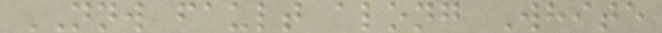NNW fault along White
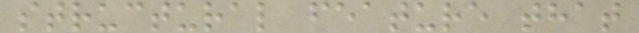structural feature that
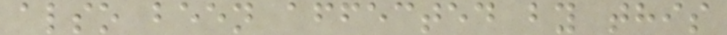also been affected by this
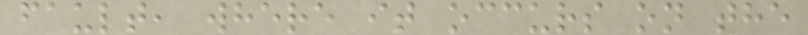fault, where it occurs on the
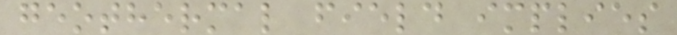geothermal field implies
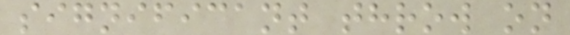significant throw on
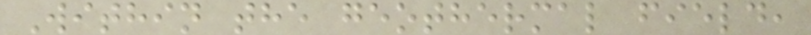Within the geothermal field,
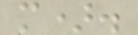m).
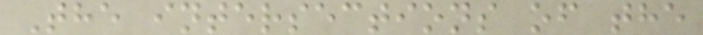The intersections of the
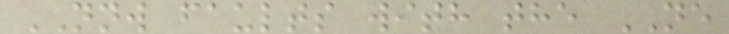NNW faults with the NE
